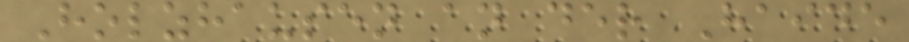Holzhausen an der Haide
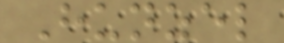Hunzel
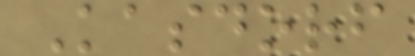Kasdorf
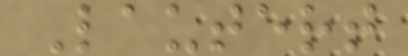Lautert
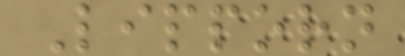Lipporn
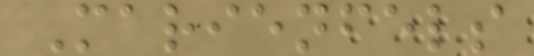Marienfels
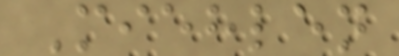Miehlen
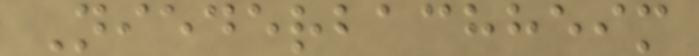Niederbachheim
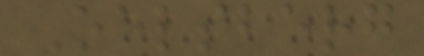Oelsberg
